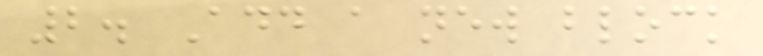2. Add a new block
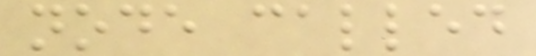node called
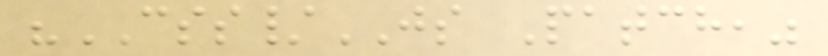"CSS/JS Patch,"
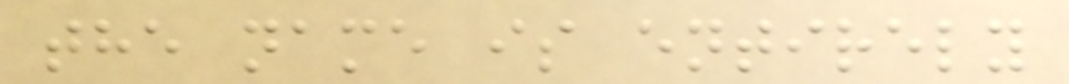the name is entirely
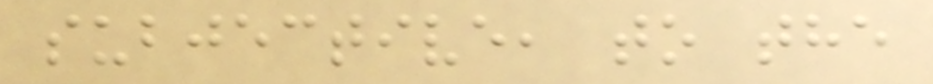subjective, to the
